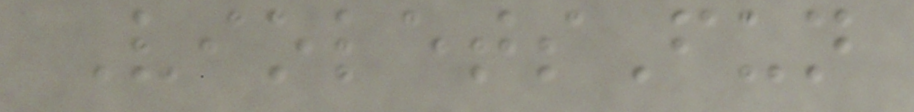VioletsFun
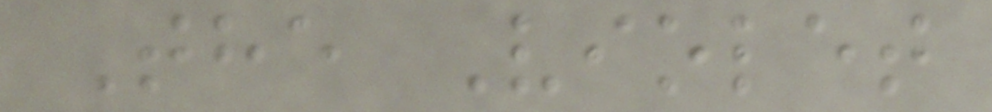The Violet
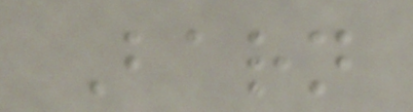Barn
